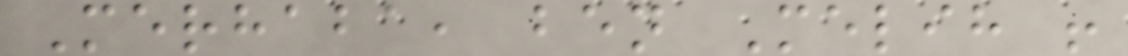Merhaba, ben Melih !
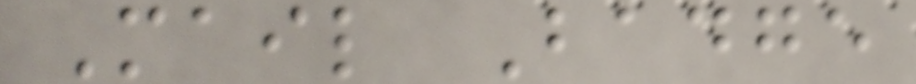Mail Badge
